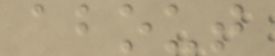about
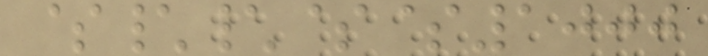$\\$$1000
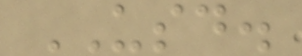USD.
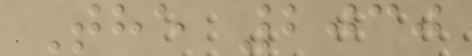The 2030
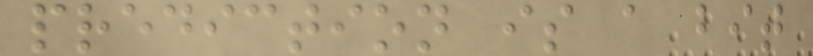prediction is a bit
